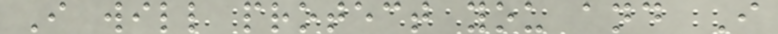I will protect you and I
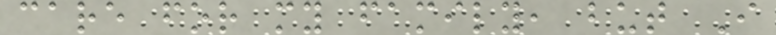care for my family, but I
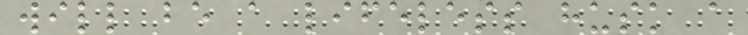will be a lifeless husk a
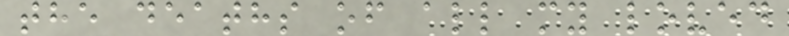the deaths of all my loved
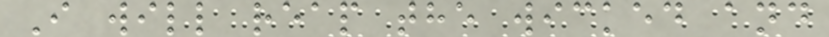I will reap the wicked and
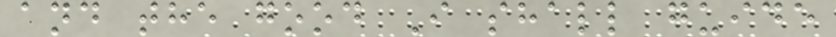and the good I shall guide
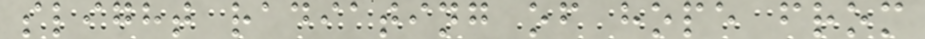slight radiating of hope from
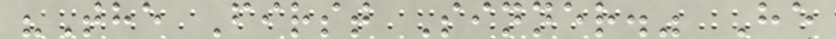"The First Sinner." He
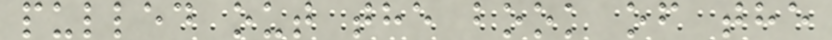pulled out the book of the
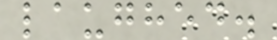laughed.
